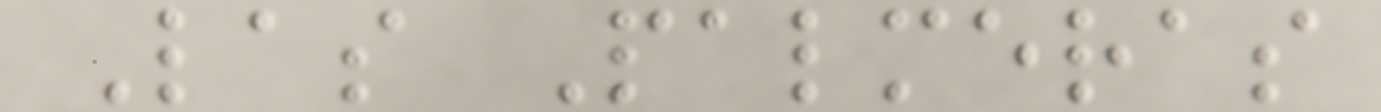Las Palmeras
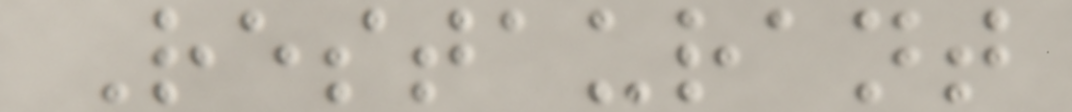Restaurant
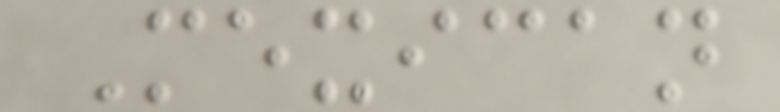Mexican
